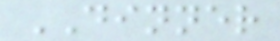DINNER
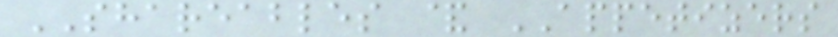SHAREABLES & APPETIZERS
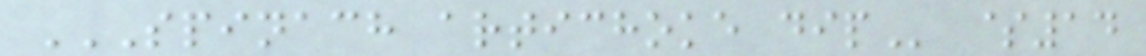SPINACH ARTICHOKE DIP $14
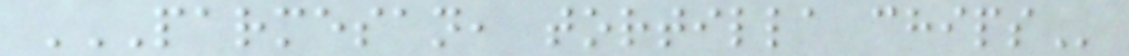PARMESAN, TORTILLA CHIPS
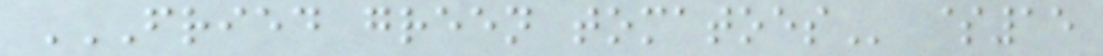FRIED GREEN TOMATOES $15
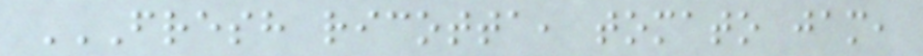FRESH RICOTTA, TOMATO JAM,
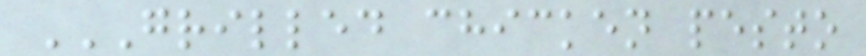GRILLED CHICKEN PESTO
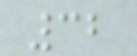32
